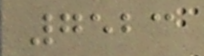7523
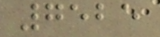7525
